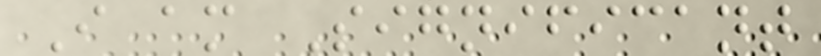I am Significant
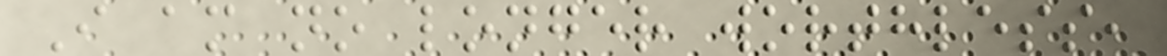I am no longer worthless,
